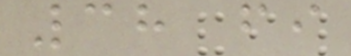38 fi
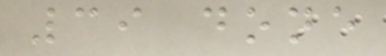39 done
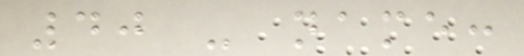40 - name:
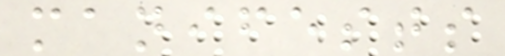manifests
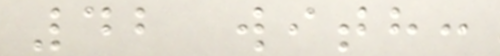42 with:
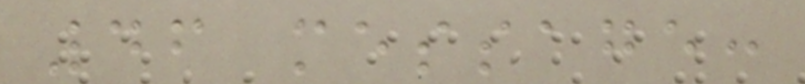46 message:
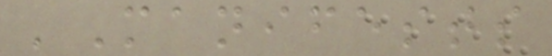'Manifests
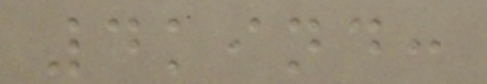4kind:
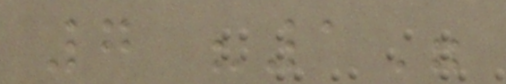7 "1"
